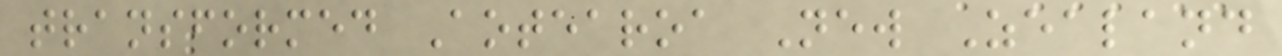transformed Aotearoa New Zealand
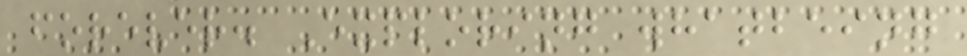forever. Exploring whatbeing
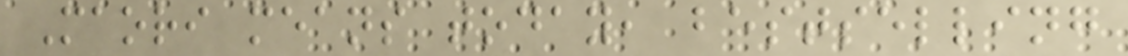Maori means today, bestselling
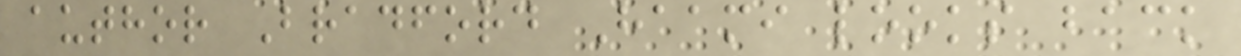author Bradford Haami looks back
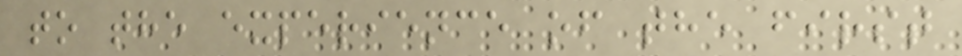to the experience of the first
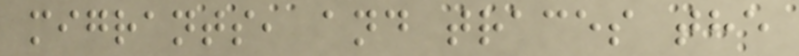migrants, and traces the
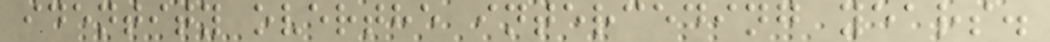identity overthe interceding years.
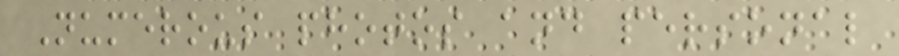Numerous photos and personal
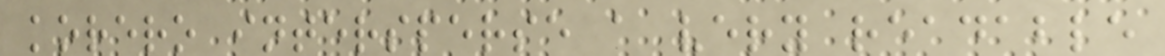korero intersperse a very readable
